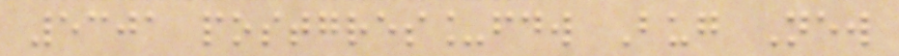5301 postgres_fdw Bug New
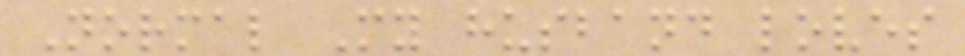Normal My husband loves
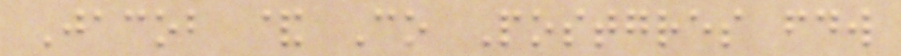Jacob & Co Postgres fdw
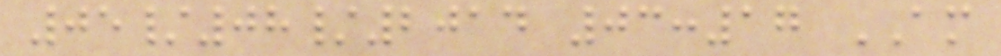05/08/2014 03:17 AM
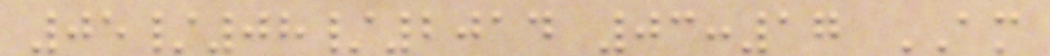05/08/2014 03:17 AM
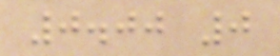0.00 0
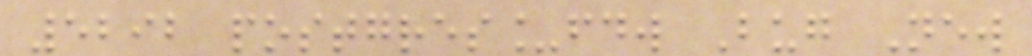5292 postgres_fdw Bug New
